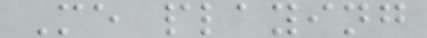Me playing
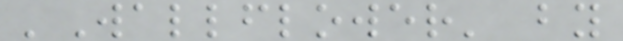'Wallflower' by
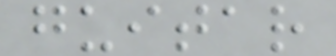guitar
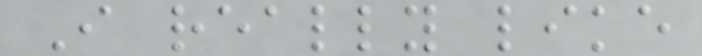I really like
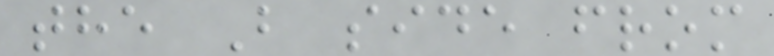the B side from
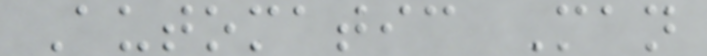Automatic Man
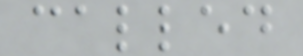called
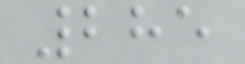285
